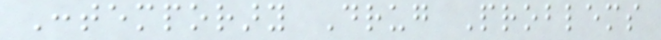Contemporary Drug Problems
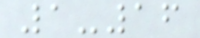1-16
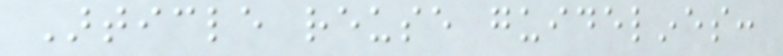Article reuse guidelines:
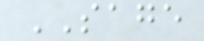SAGE
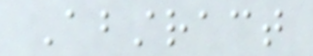Abstract
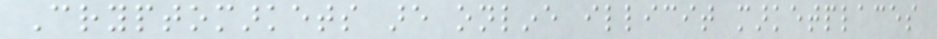Cryptomarkets are online illicit marketplaces
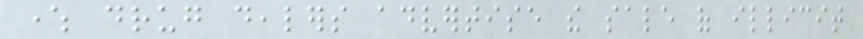where drug dealers advertise the sale of illicit
